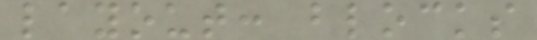layout: blocks
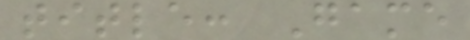title: Game
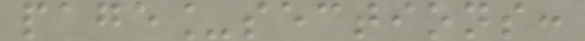page_sections:
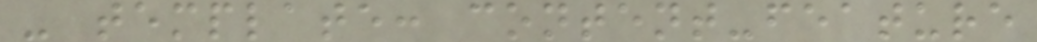- template: content-feature
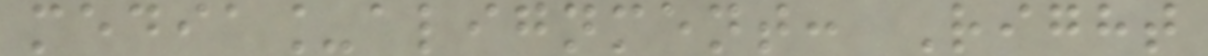media_alignment: Right
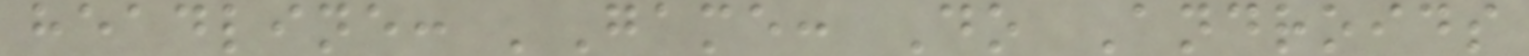headline: 'Game: Do Androids
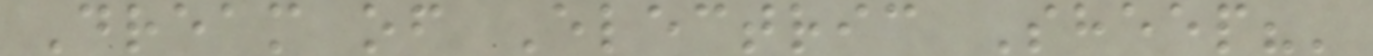Dream of Electric Sheep?'
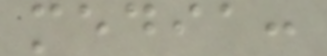media:
